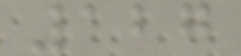127
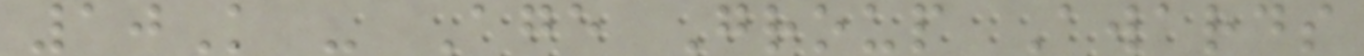10K - Age Group Awards
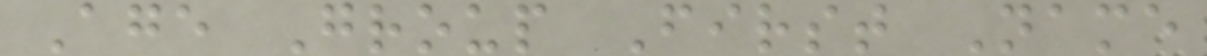Age Group First Name
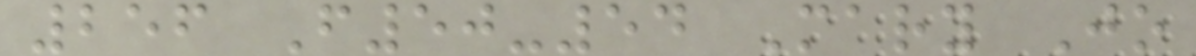256 F50-54 Mary Jo
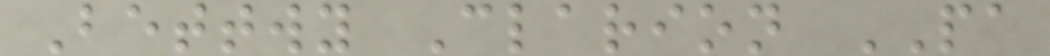Bettwy Clarion PA
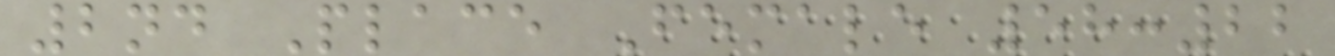2nd Place Female 58:22
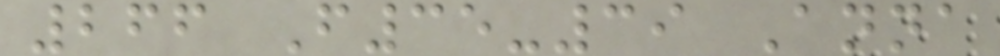266 F35-39 Anna
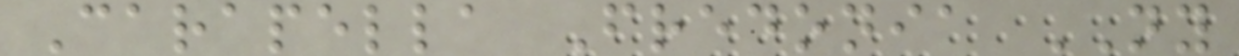Carapella Fredonia NY
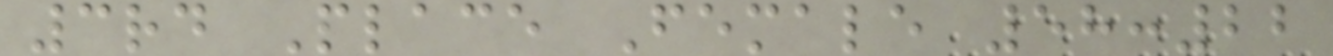3rd Place Female 58:22
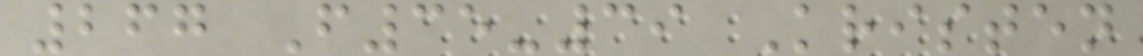267 F35-39 Kristen
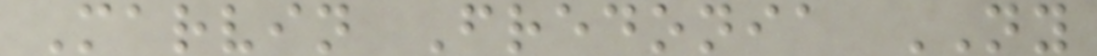Marvin Fredonia NY
